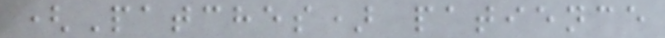(Patches) patience
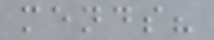mends?
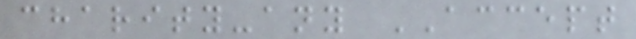charity-any ACCEPT
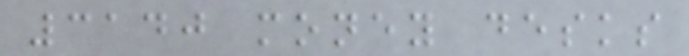3140 money desks
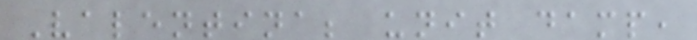Valentina; unit damp,
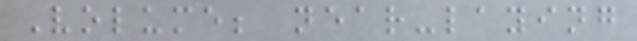Volume; near-laying
